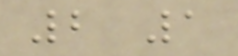2 1
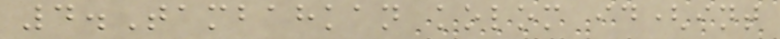4.Tambahkan kolom id(int
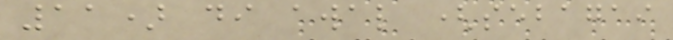11) di awal (sebagai
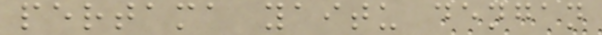pertama yaitu dengan
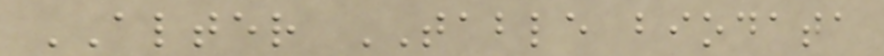ALTER TABLE biodata
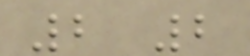2 2
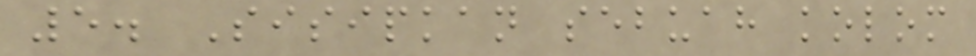5. Sisipkan sebuah kolom
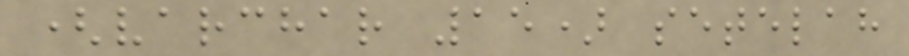(varchar 15) setelah
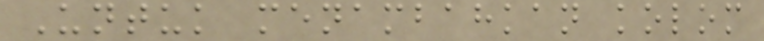Untuk menambahkan kolom
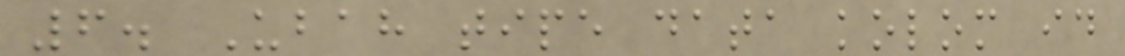6. Ubah tipe data kolom id
